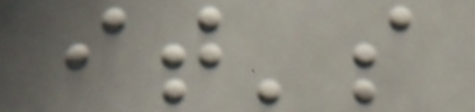it's
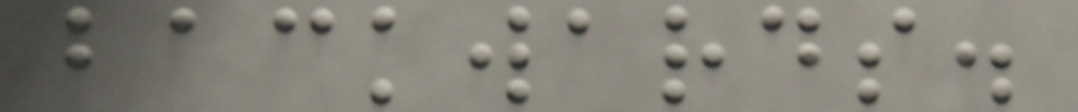backwards.
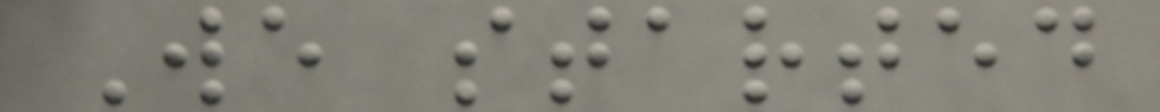We started
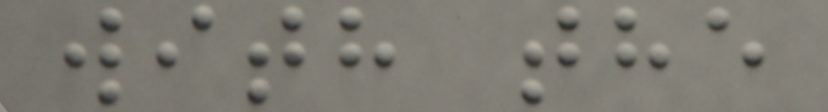with the
